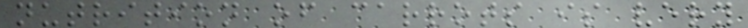nutrition of carrots is very
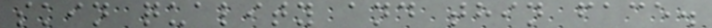skin quality and thin face.
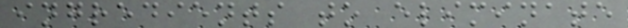ingredients to eliminate
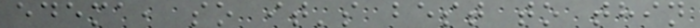edema, so it's best to thin
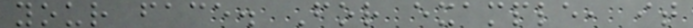your face. For example, it
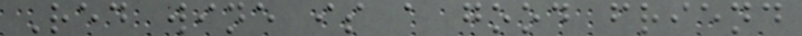Red wine is a good friend
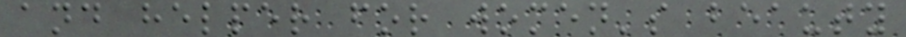and helper for women's beauty
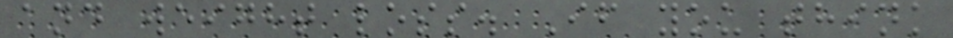and weight loss. If you think
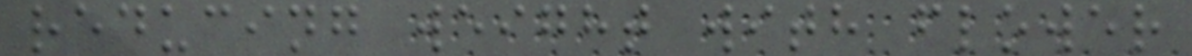reducing weight with flower
